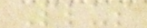Plus
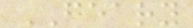GEARY
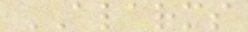ALARMS
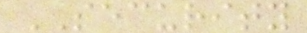SECURITY
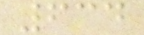634
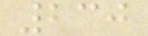230
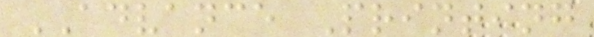ADVANCE Printing
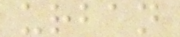urban
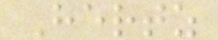Hertz
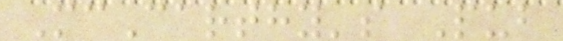McCarthy's Pub
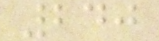240
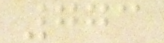773
